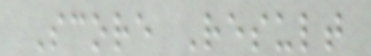Score Result
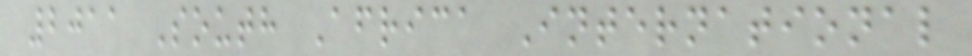2011 South Africa International
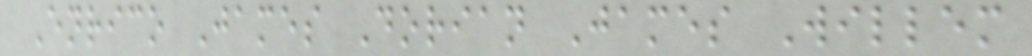Enrico James Dorian James Willem
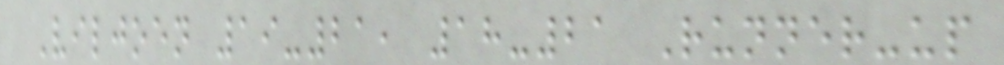Viljoen 19-21, 18-21 Runner-up
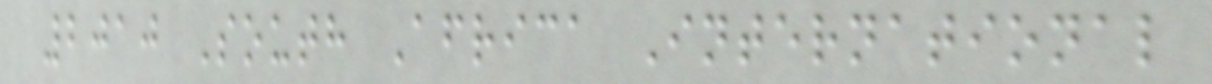2010 South Africa International
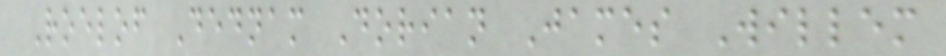Roelof Dednam Dorian James Willem
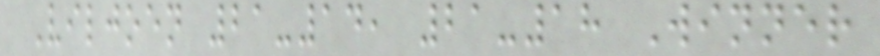Viljoen 21-14, 21-18 Winner
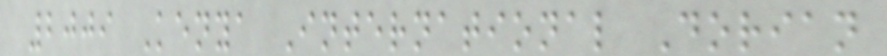2009 Kenya International Dorian
